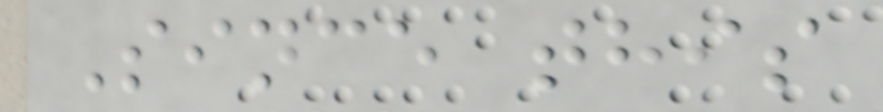Since this
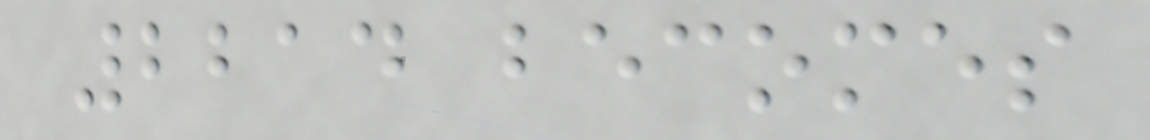2214 becomes
